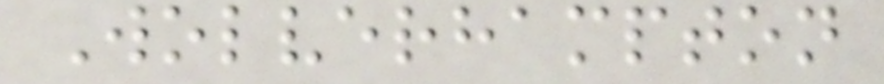Wolverhampton
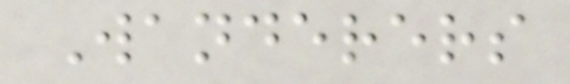Wanderers
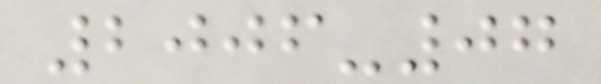2006-07
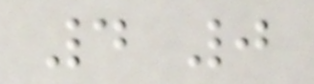4 0
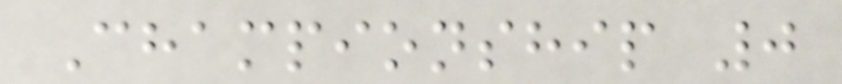Championship 0
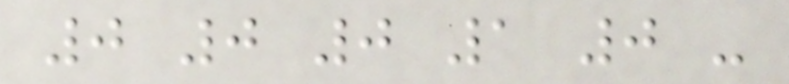0 0 0 1 0 -
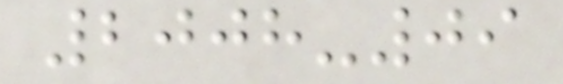2008-09
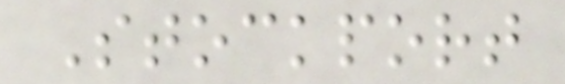Stockport
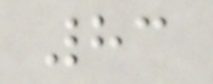83
